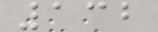132
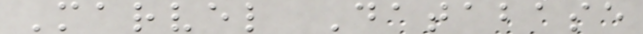Marvel Database
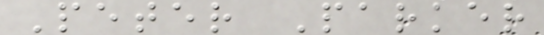Peter Parker
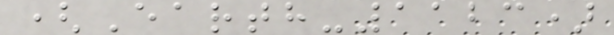(Earth-1123)
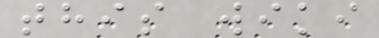this wiki
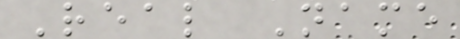Real Name
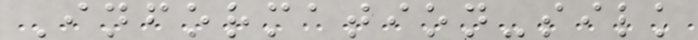Information-silk
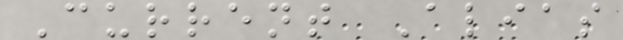Current Alias
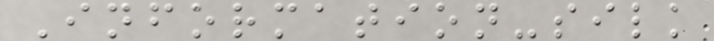Information-silk
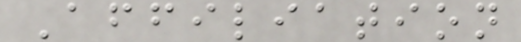Affiliation
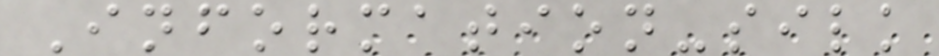Information-silk
